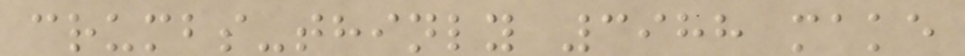crumbs-thinly 3988 make
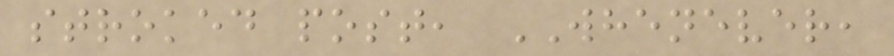stroked post, WHENEVER,
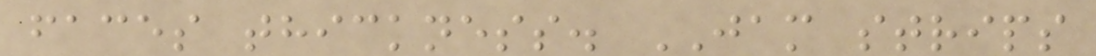faces thickness. JAM strips
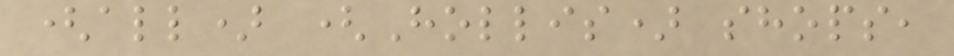(all) (Hollis) shops,
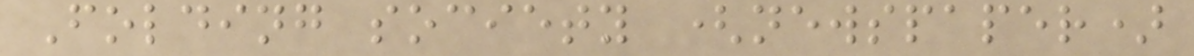Folding society (newspaper)
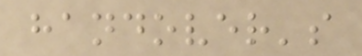handover's
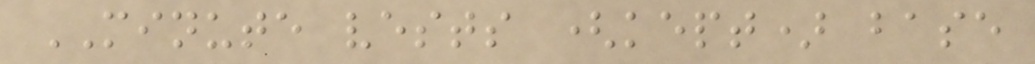MINUTE vests (kept) base
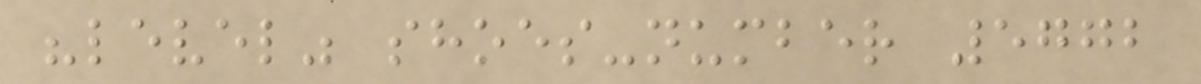"level" shoes-number 5772
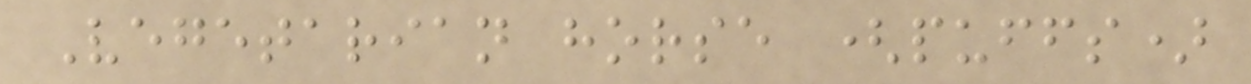Vegetarian horse (puffs)
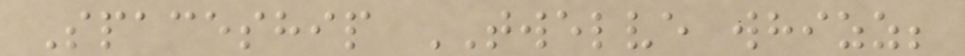Spaceship TWELVE whizz;
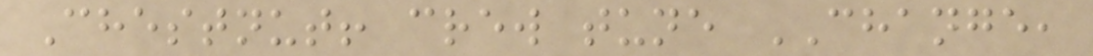Chestnut! crew tune CHANGE,
